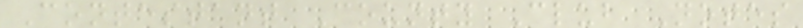Contestant County Club Notes
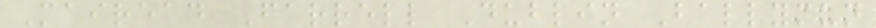Mairead Farrell Dublin Ballymun
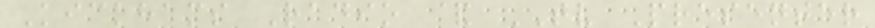Kickhams Radio & TV Presenter
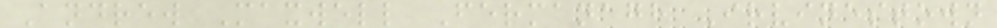Andrew Maxwell Fermanagh Irvinestown
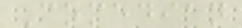Comedian
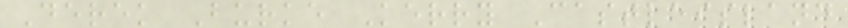Derek Burke Kerry Castleisland
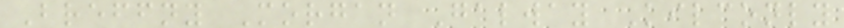Breffny Morgan Galway Kilconly
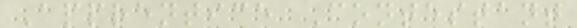Apprentice Contestant
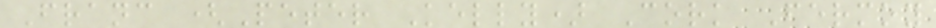Franc (Peter Kelly) Cork Fermoy
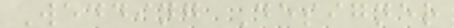Wedding Designer
